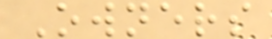Owners
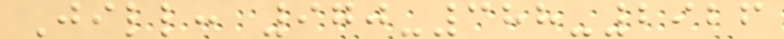Jill: 970-388-2926
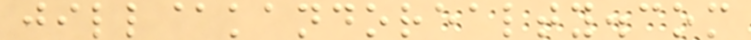jill@kandorealty.com
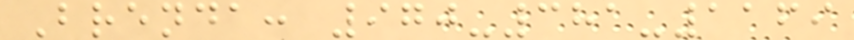Brenda: 970-381-1169
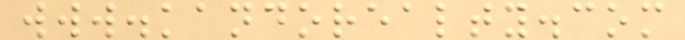www.kandorealty.com
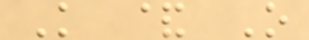K & O
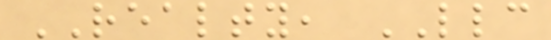REALTY, LLC
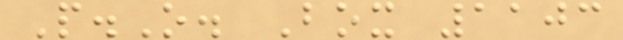P.O. Box 1103
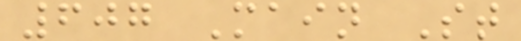607 Main St
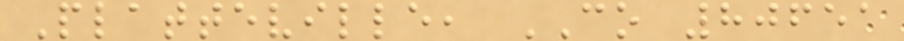Platteville, CO 80651
